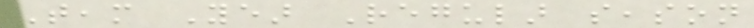Team Year Regular season
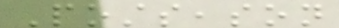Postseason
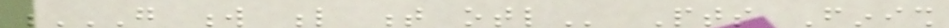G W L T OTL Pts Finish
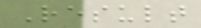Result
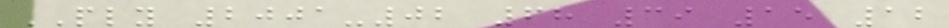PLY 2001-02 68 39 15 12
